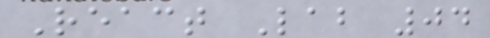React Lab 04
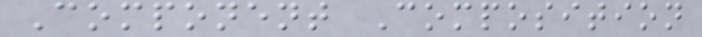Component Composition
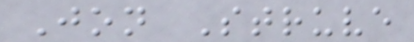Jon Struve
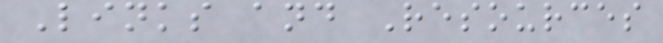Links and Resources
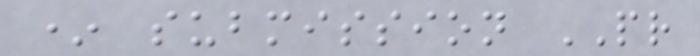* submission PR
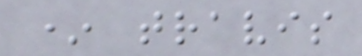* travis
